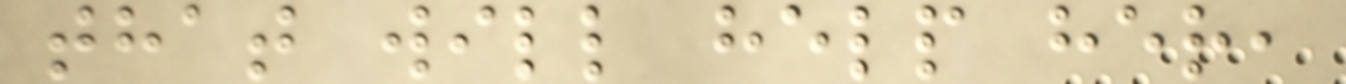that will help her,
